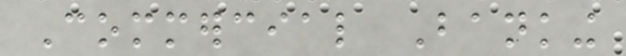Commercial Banking
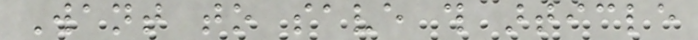Want to save this article
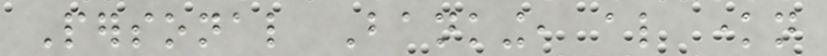Personal Banking, also known
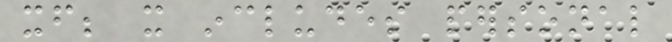itself; it includes personal
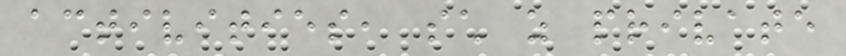activities, such as private
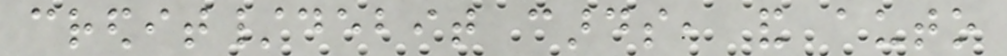credit/debit cards, and auto
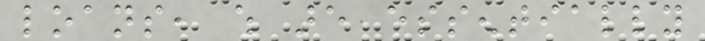loans, which are essentially
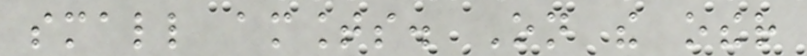small amounts. On the other
